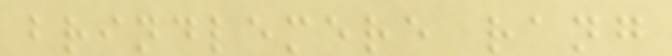brindlemere rang
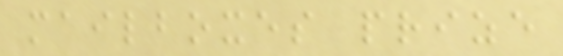mailboxes prize
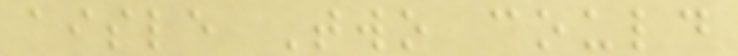aisle Two could
